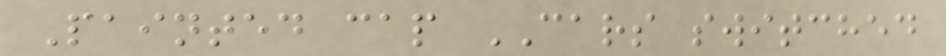Painted cap CARS switched
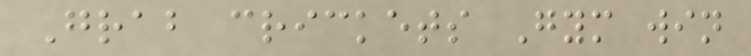Grab crickets Gym win
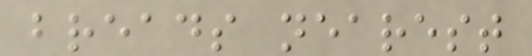breads nearest
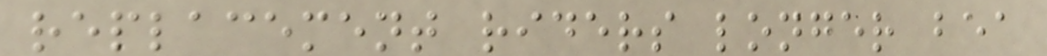replacement riders longer bea
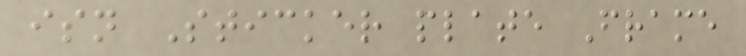isn Sticker plate Frame
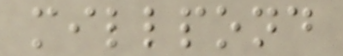millpond
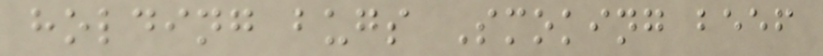holding bugs Smoking beef
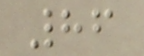86
